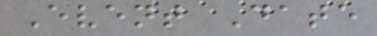Event Date
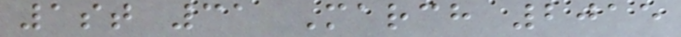1st 31 March 2015
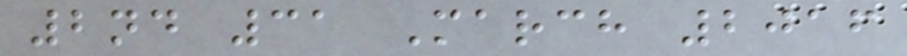2nd 31 March 2016
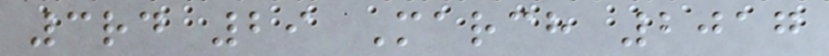3rd 29 March 2017
